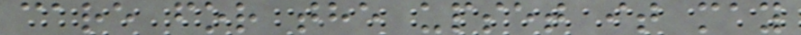care for the upset it may
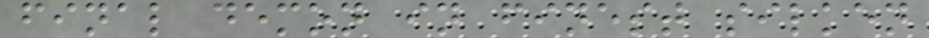final demon in finest silken
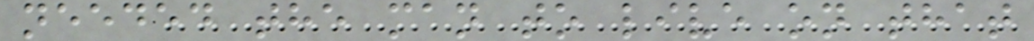needed the man to live on that
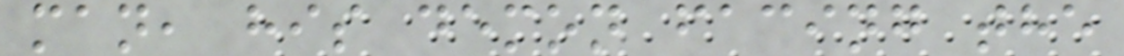man, his demon facing the
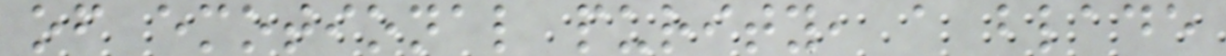of emotional purity, a blade
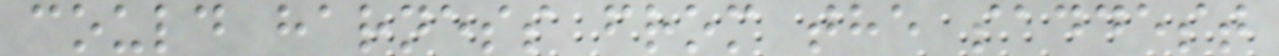could harness from the saddest
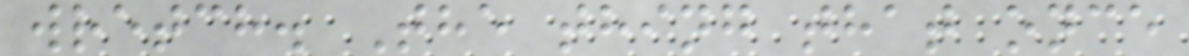wretch. The thing that once
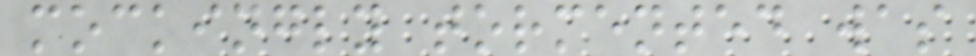mockingly tormented was
